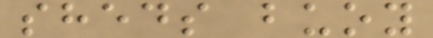sheds buoy
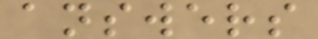answers
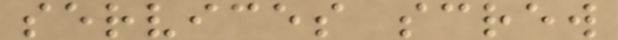services screw
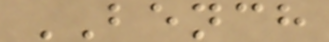BENCH
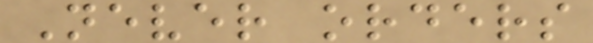Never orders
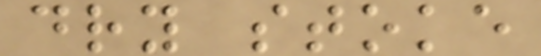dry stoke
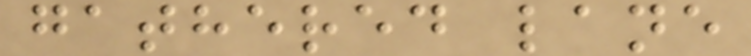gathered lane
